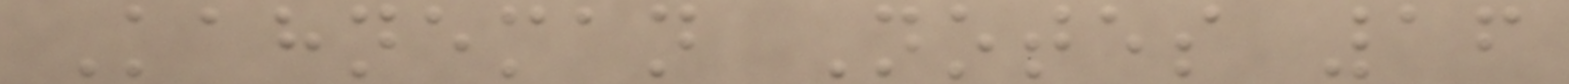Kahneman Notes 16
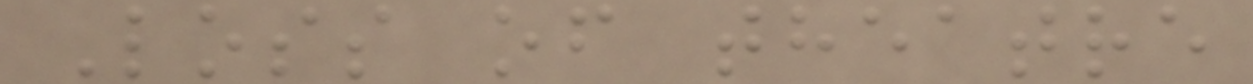Loss of theatre
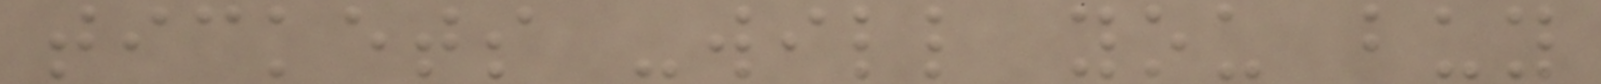tickets -will you buy
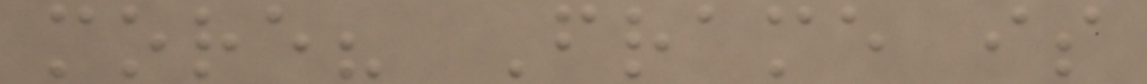more? Frame is
